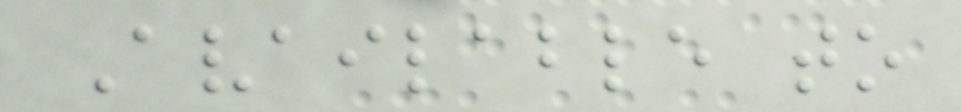Available to
